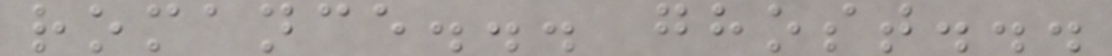romance... ghost...
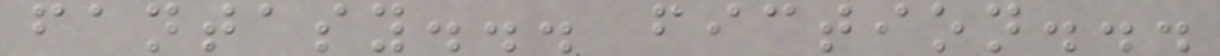fantasy... fiction...
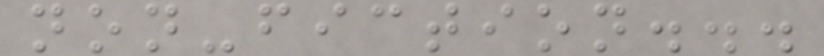non-fiction...
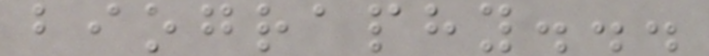biography...
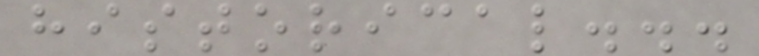historical...
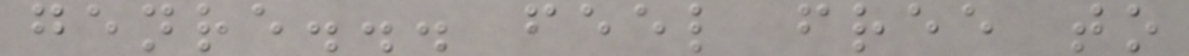genre... feel free to
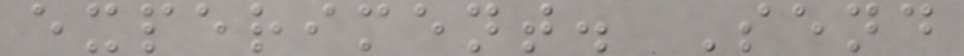experiment. Send
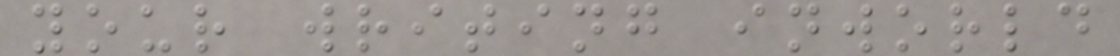your writing inworld
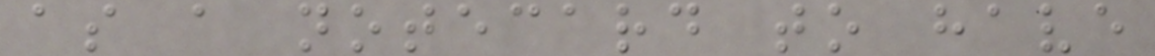as a notecard to have
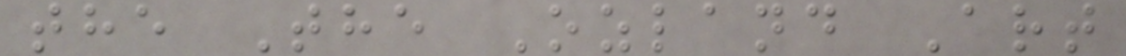the The Ozland Art
